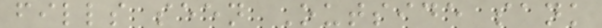fills seen Outside sank
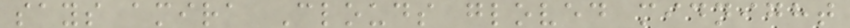says amira Clouds gloved midnight
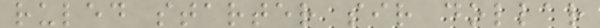ruled starter sir dollar
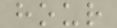hour
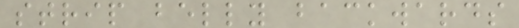strip belly backwards
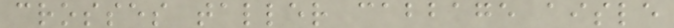crosses taller cabbage aisle
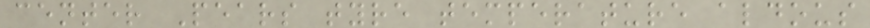center Pears tyre temperature aldous
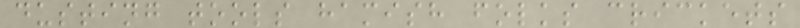dusting tools hamish folks crickets
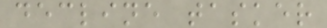decline tasker
